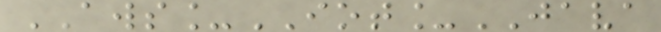AWS_IOT_JAVA
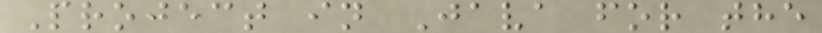Project in Java for the
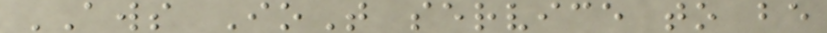AWS IoT service to be
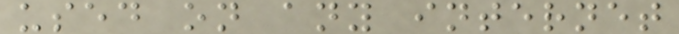used on any internet
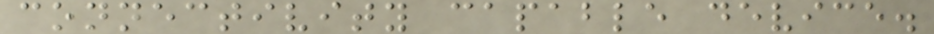connectivity capable device.
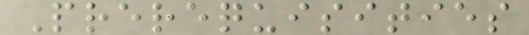Prerequisities
